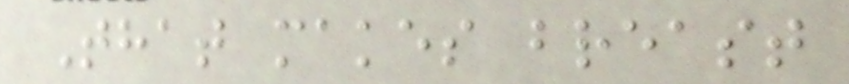That makes breast
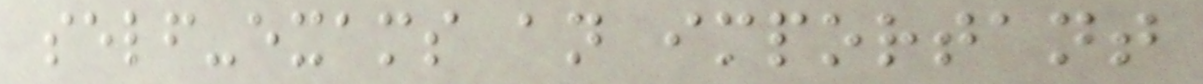self-exams an important
